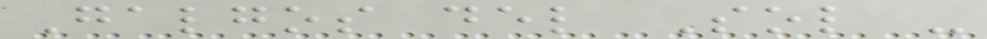Galgos del Sol -
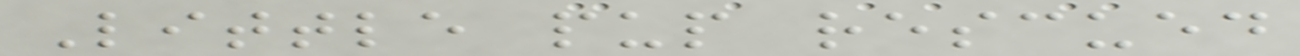Little pup rescued
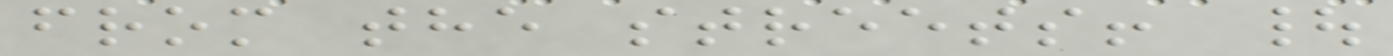from the streets! |
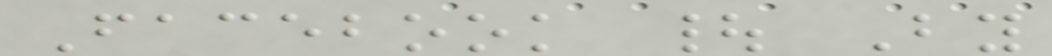Facebook | By
